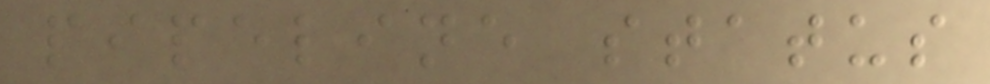pipeline status
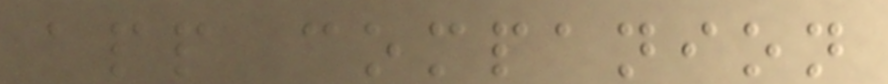app companion
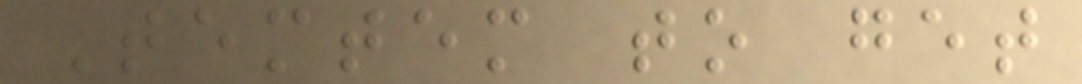Temtem to get
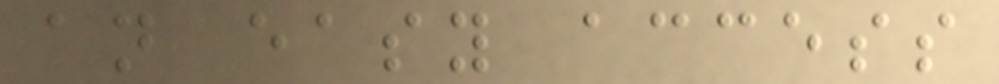an easy access
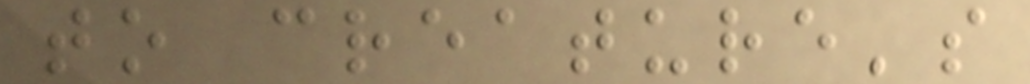to creature's
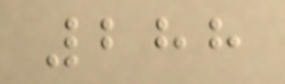288
